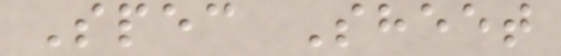Spec Sheet
